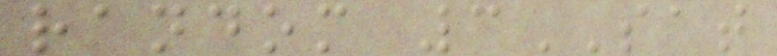random 3SAT
